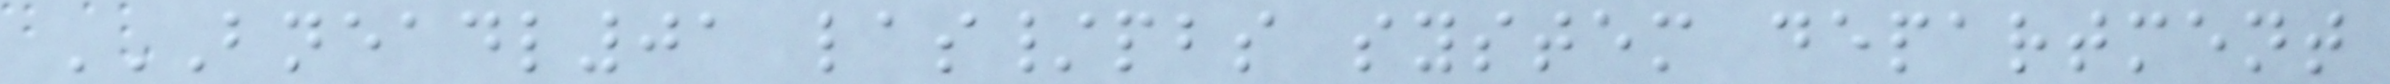BNEADL01 LAS/PBS SYSTEM DEPARTMENT
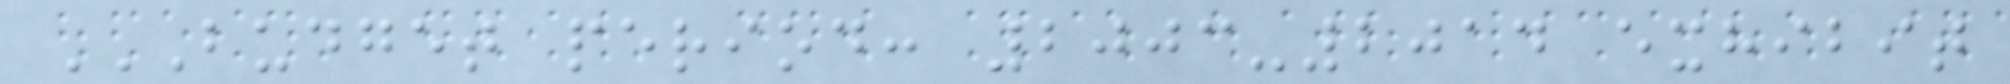BUDGET PERIOD: 2003-2014 EXHIBIT
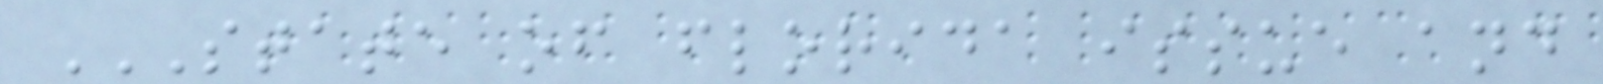STATE OF FLORIDA ISSUE AND
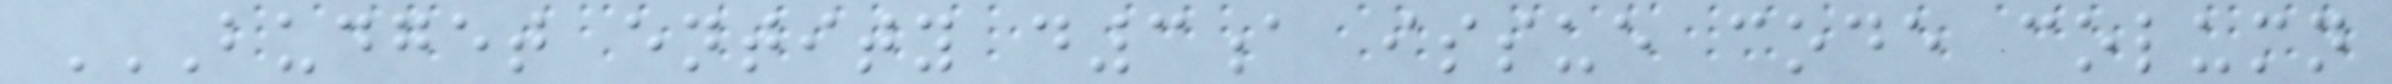BUDGET ENTITY D3A ISSUE CODE COLUMN
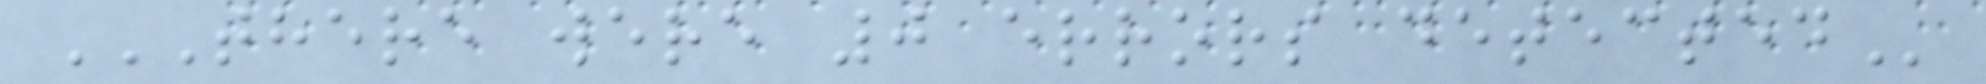THERE WERE 0 ERRORS DETECTED
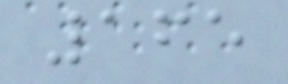165
